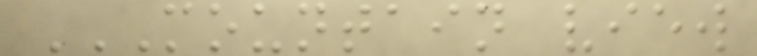MOUNTAIN VIEW
